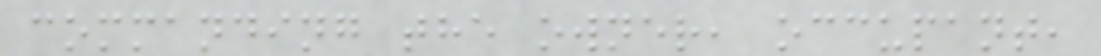commanding the owner, occupant,
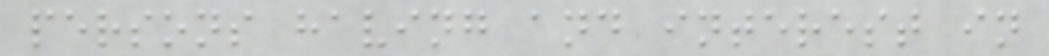persons having and interest in
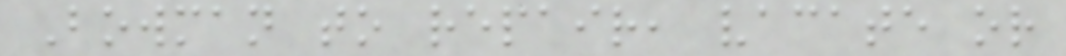Bowman to repair, vacate or
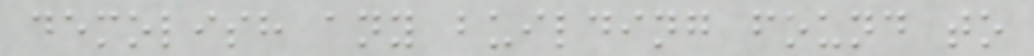demolish any building found to
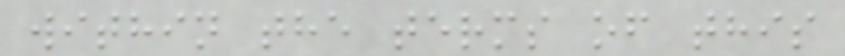within the terms of this
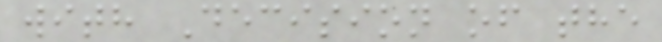with Decision of the
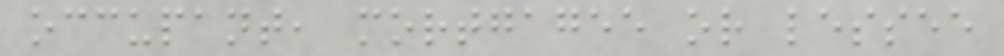occupant, mortgagee or lessee
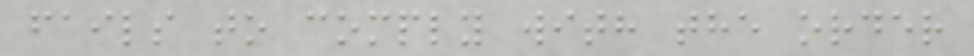fails to comply with the order
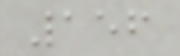156
